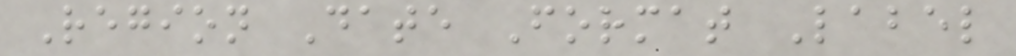Region Date Format Label
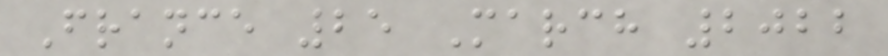France 25 March 2022
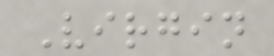Virgin
